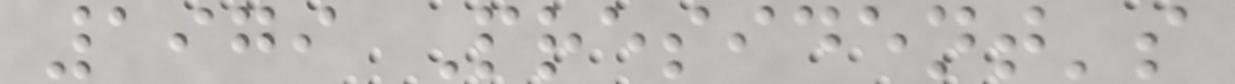1979 President's
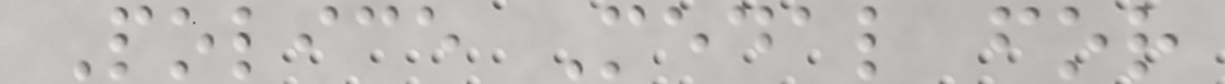Police Medal for
